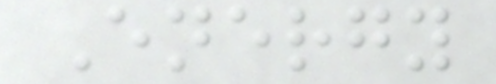Energy
